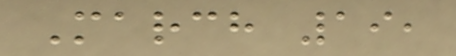March 19,
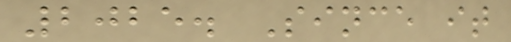2025. Since it
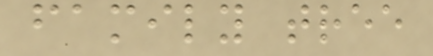family tree
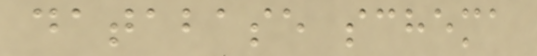database schema
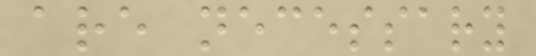are necessary
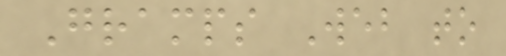Gramps Web to
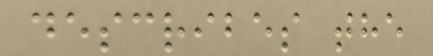describes the
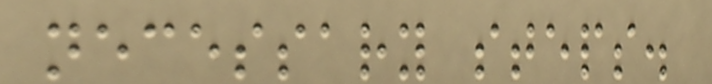necessary steps.
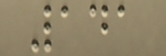141
